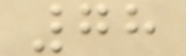78
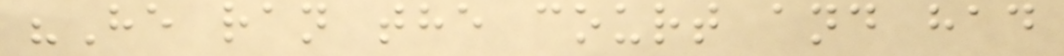"He ran the court and had
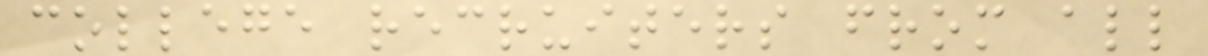college recruiters from all
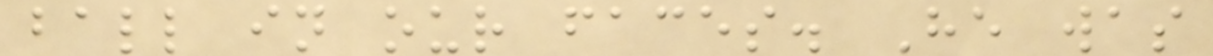ball in our faces. He was
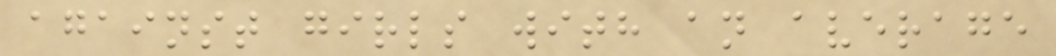against girls with an average
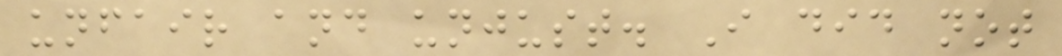unfair and unjust. I did not
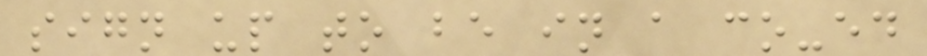sign up to be in a co-ed
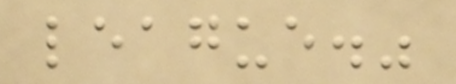league."
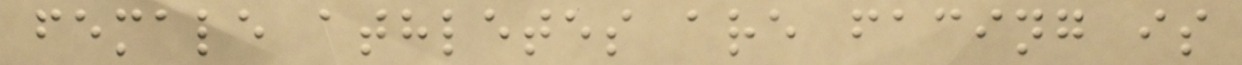female athletes are facing is
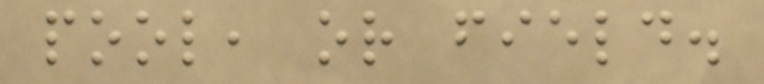pool, or field.
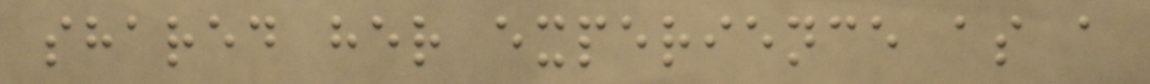shared her experience as a
